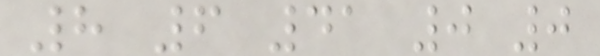8 6 41 0 0
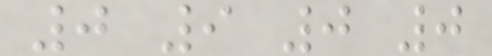0 9 0 0
